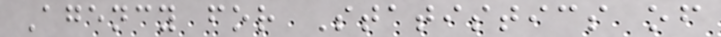Agency for Statistics of
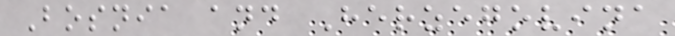Bosnia and Herzegovina
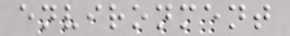environment
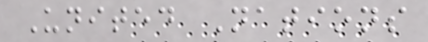United Nations
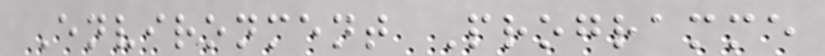Environment Programme
